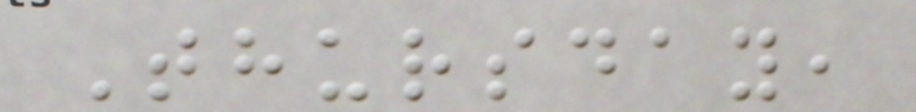Thursday,
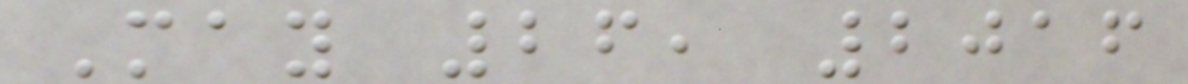May 26, 2016
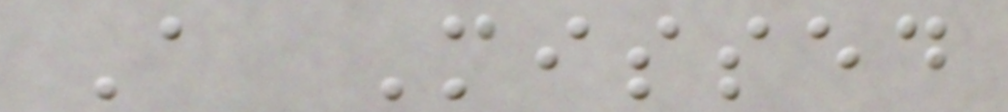A Missed
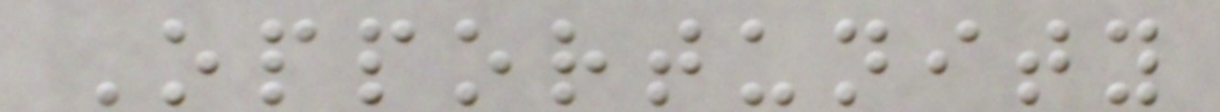Opportunity
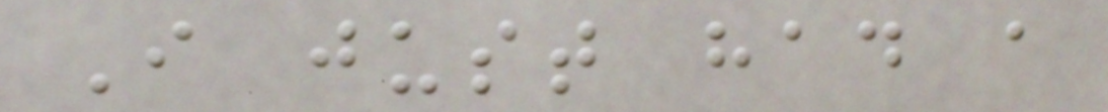I just had a
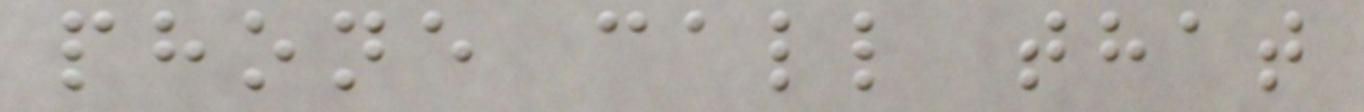phone call that
